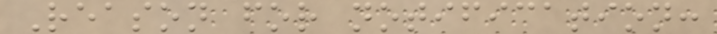Reason for notification:
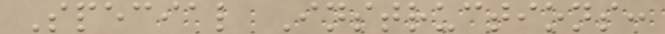Special Instructions:
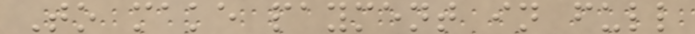To make payment in full
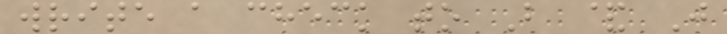write a check to B & J
